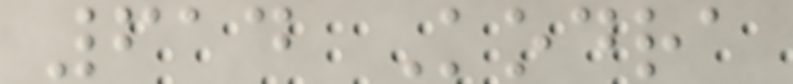614 Kodra
